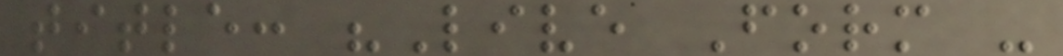title: "Live Form -
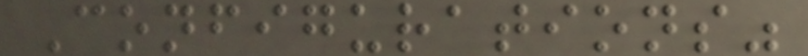Configurations"
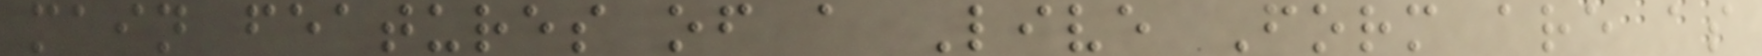main features of a Live Form are as
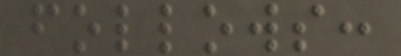follows:
